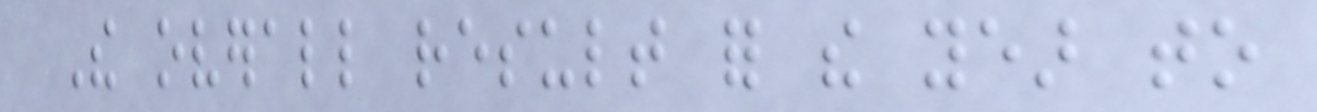The overall result for the year to
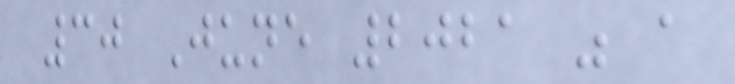30 June 2021 was a
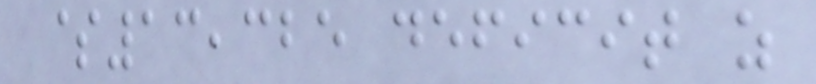$13,325 deficit as
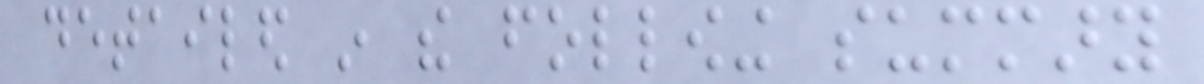detailed in the following summary
